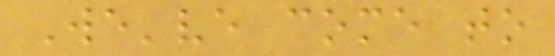We've come to
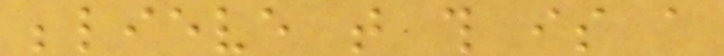believe that this is a
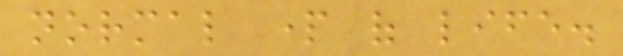normal part of life.
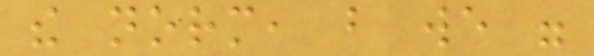the norm, but we were
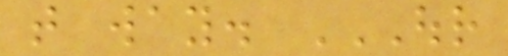that way. OUR
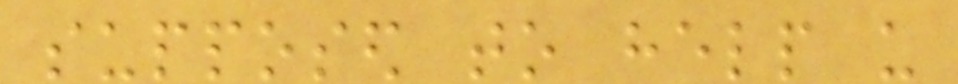supposed to help us
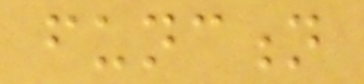function
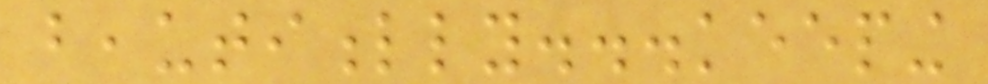beautifully...keeping
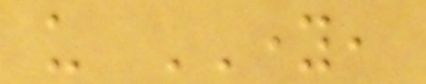us YOUNG,
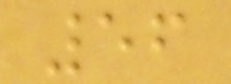56
